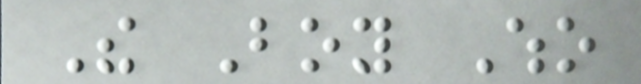The Boy Who
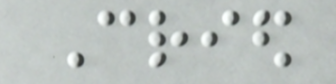Cried
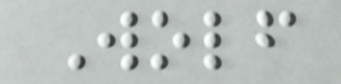Wolf
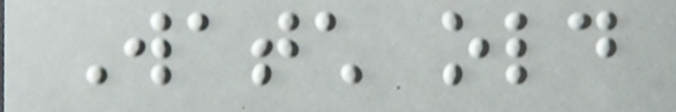Watch old
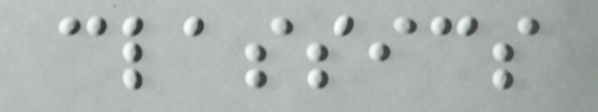classics
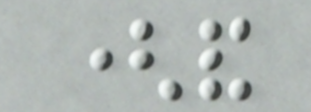(and
